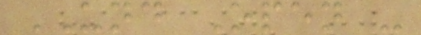UND Open -
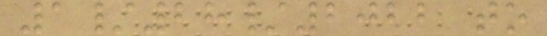1/28/2022 to
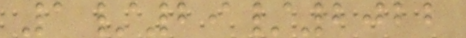1/29/2022
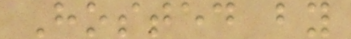Hosted by
